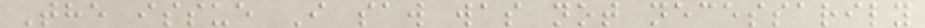The issue I saw was not necessarily
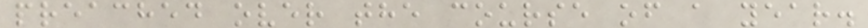preached over the course of a year.
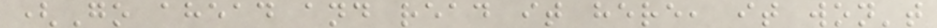(Go ahead and read it here, it won't
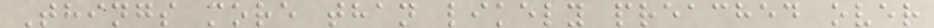Things more than likely preached over
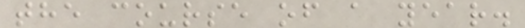the course of a year.
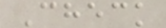Check
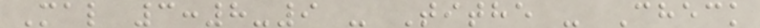Mal 3:8-9 - Tithe - Check
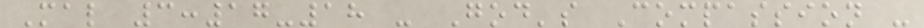Mal 3:17-18 - God's Compassion -
